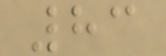83
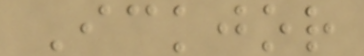Ickjor
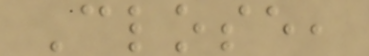Close,
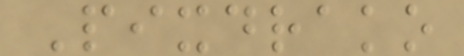Pixdrako
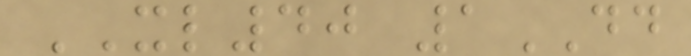XL40 1DD
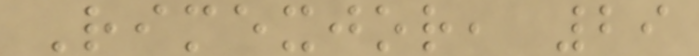Rimexjor, 29
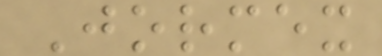Jormex
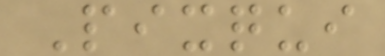Pixqui
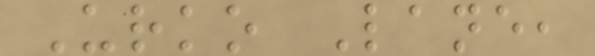Urko Lane,
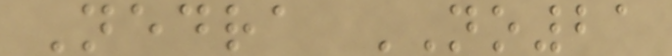Nedra NO21
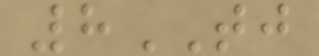8TJ
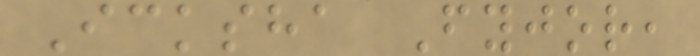Icksha Fyjor,
